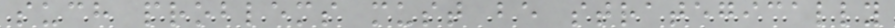such problems must be strategically
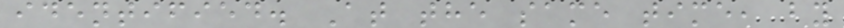identified. At the same time, by
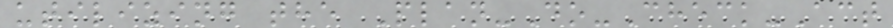utilizing the Plan-Do-Check-Act
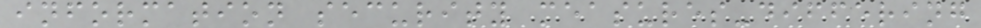information security measures-differing
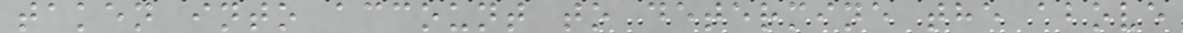taken into account to determine the above
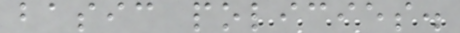basic policies.
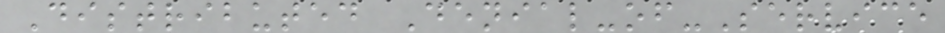Distributed Denial-of-Service
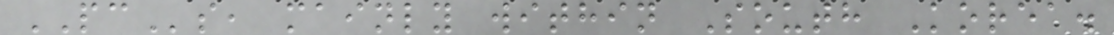PCs, mainly within South Korea.
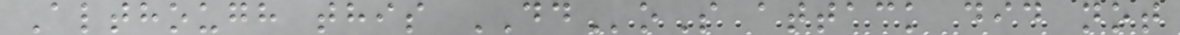Although this DDoS attack did not
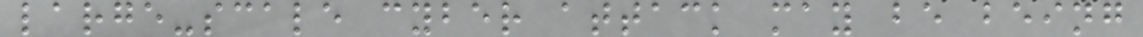large-scale cyber attack may be being
